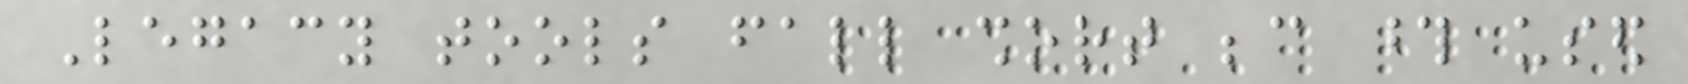Legacy tools fall short because those used
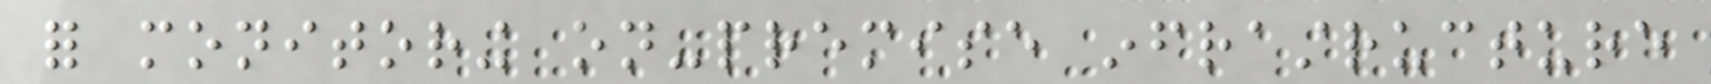for monitoring on-premise infrastructure
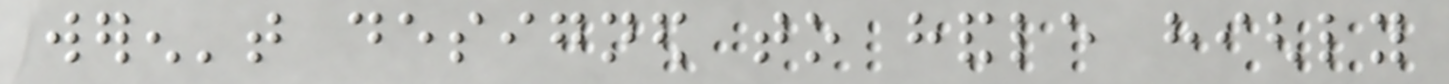weren't designed to handle highly
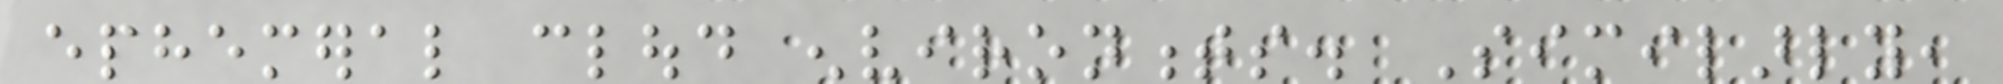ephemeral cloud environments. Similarly,
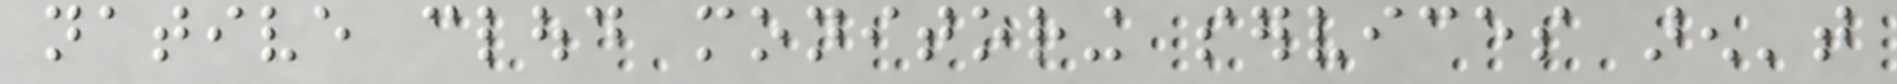native cloud monitoring services aren't
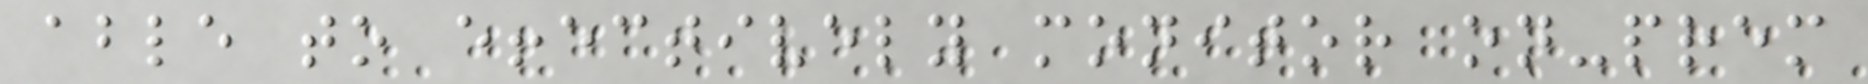able to effectively monitor on-prem
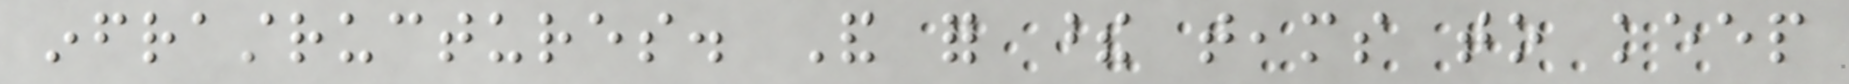infrastructures. And for these teams to keep
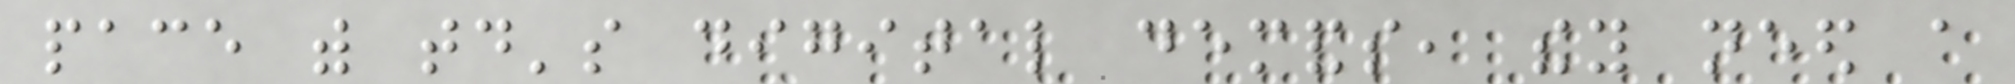pace with today's digital demands, they need a
